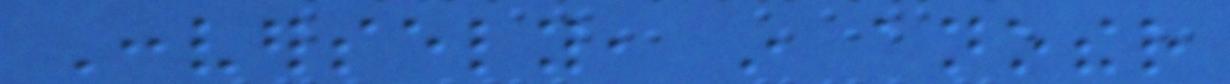Conversely, in another
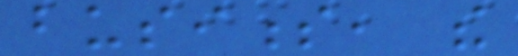business, the
